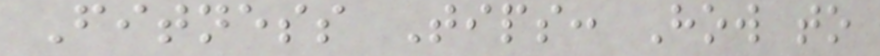Fitness Tips: How to
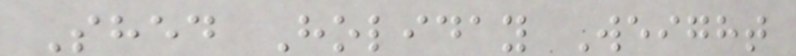Shed Holiday Weight
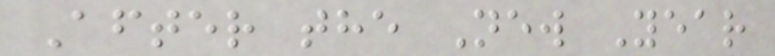After the New Year
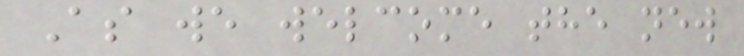As we welcome the new
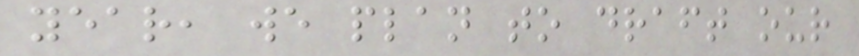year, we plan to draft our
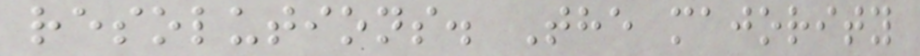resolutions. The majority
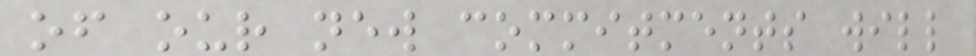of our new commitments will
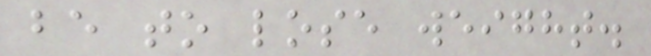be to lose weight.
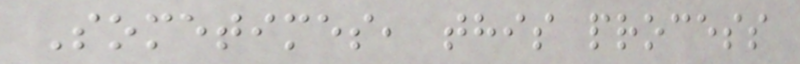Sometimes, this process
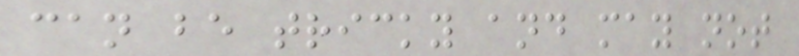can be tricky and may not
